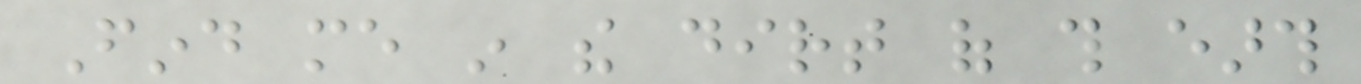Find me in the dirt of this earth
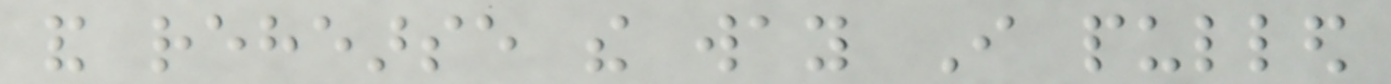and rehearse the way I pulled
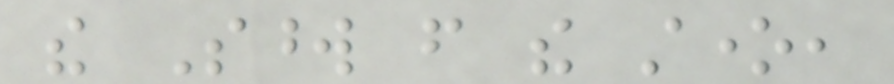the Sword from the stone,
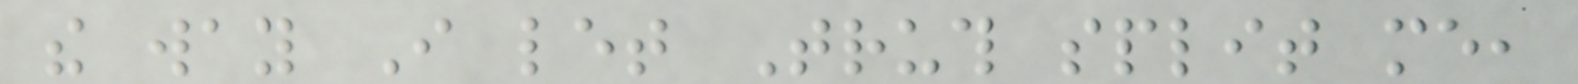the way I let Truth split me,
